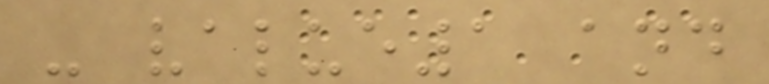- value1 and
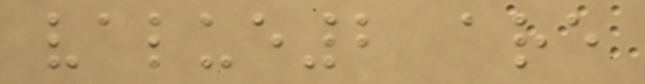value2 are
